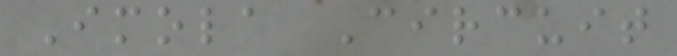Imola Circuit
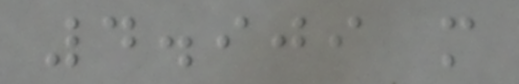4.909 m
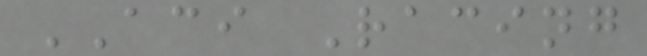ACI Racing
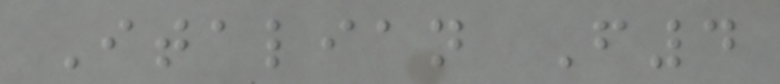Italian F4
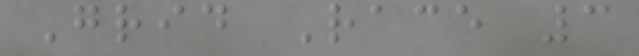Grid Race 3
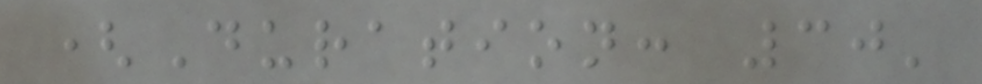(Duration: 30'
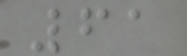61
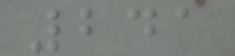241
